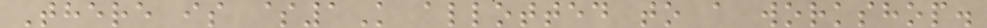There is $1K allotted to a workshop.
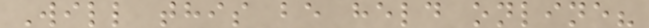Will this be held online?
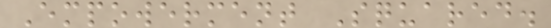Empowerment Squared.
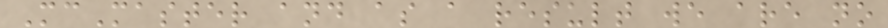McMaster and as a result we are no
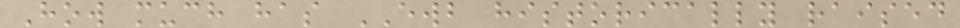How much has EWB historically raised
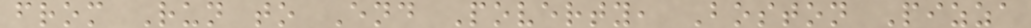from Run to End Poverty, Boston Pizza
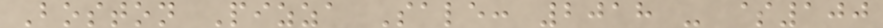Boston Pizza Sale: 2018 - $100
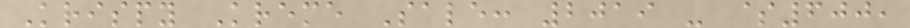Krispy Kreme Sale: 2019 - $600,
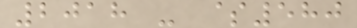2018 - $580
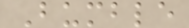Bumble
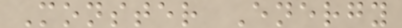Monster Energy
